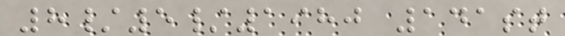8/5/1980 141st
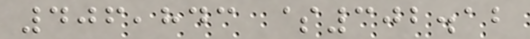406,843 $302.12
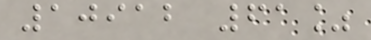10912 61%
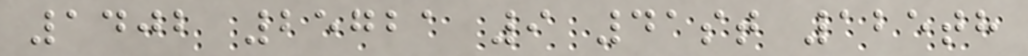1402 25721 9 41st 125th
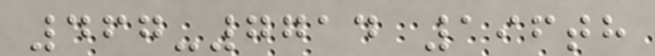467-7714 196th
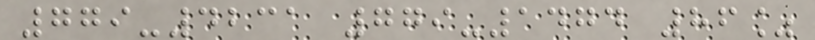779-4231 779-1474 86%
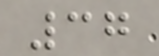37
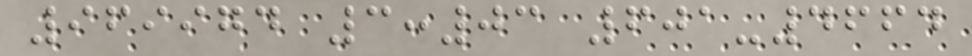969974 3:03 601-4664
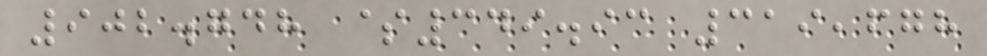902.748 $349.93 319,678
